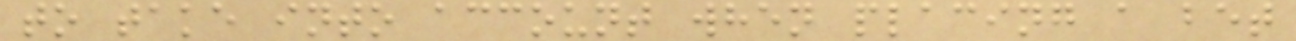to take into account when placing a bet
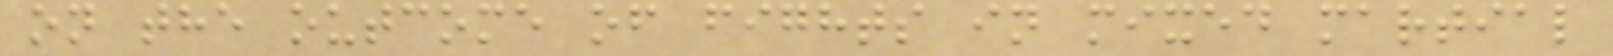on the outcome of fights in mixed martial
